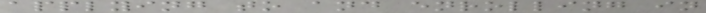applying to and enrolling in
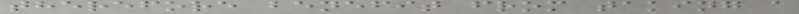therefore benefit from taking a
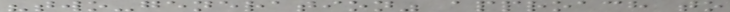"two-generation" approach to
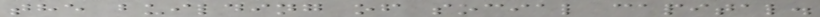the building of social capital.
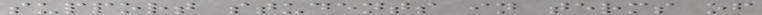support students in terms of
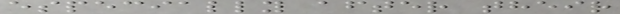especially after their
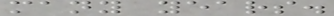many years.
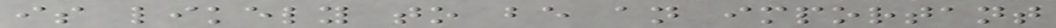is likely to be an important
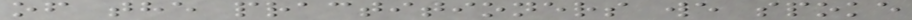of the practitioners we spoke
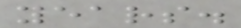years.
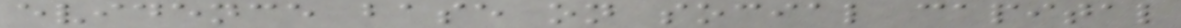evidence base on social capital
